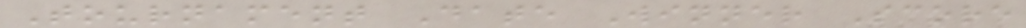Tournament Date Winner Score
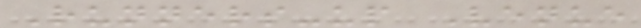Runners-up Venue
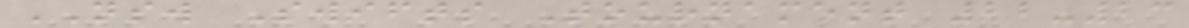NSW Swifts Tournament 22-23
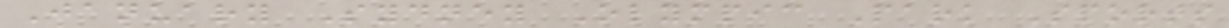January Sydney Olympic Park Sports
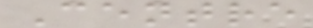Centre
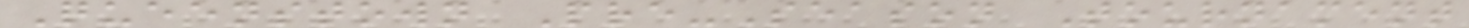Queenstown Pre-Season Tournament
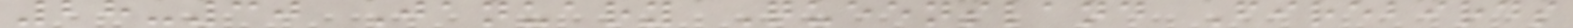28-30 January Queensland Firebirds
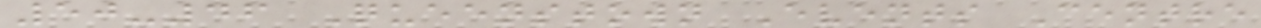50-46 Queenstown Events Centre
